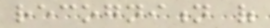recognition of
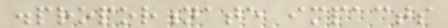disproportionate impacts
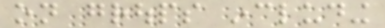on groups including
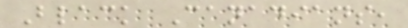Black Canadians,
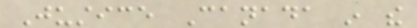Justice Canada in the
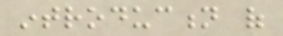introduction of
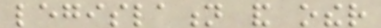legislation and other
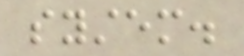system.
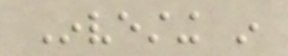Investing in
